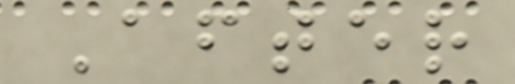After
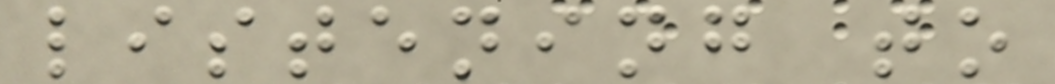listening to
